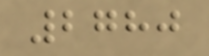2780
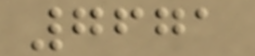7671
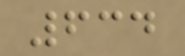634
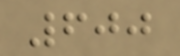600
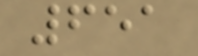651
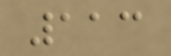113
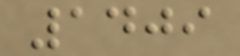1409
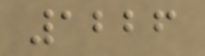1226
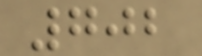702
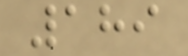189
